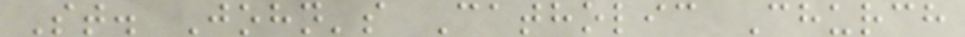St. John's Catholic Church
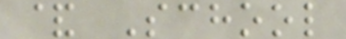& School
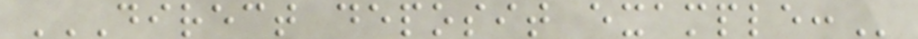DIRECT DEPOSIT EXAMPLE:
